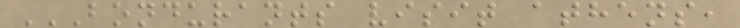BONDURANTS VISIT ATHENS,
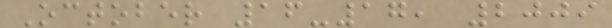October 16-17, 2009
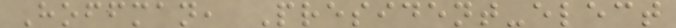Hoffman, President-elect
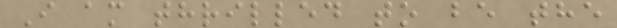I am thrilled to be the
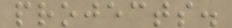projects.
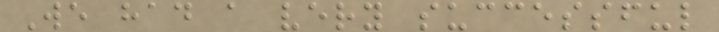We had a very successful
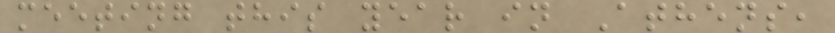meeting this year in Athens,
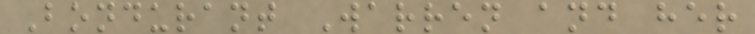Bondurant Warren and her
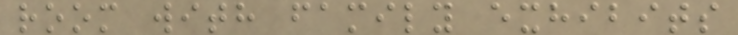room with family exhibits
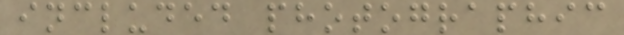included photographic
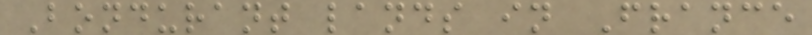Bondurant lands in France
